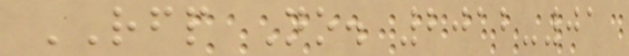RFP No. 2012-01
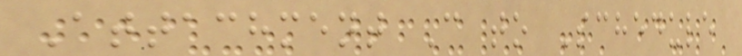Attachment C to Schedule
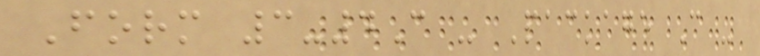Form 3-4C - Package C -
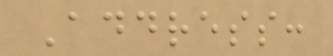Address:
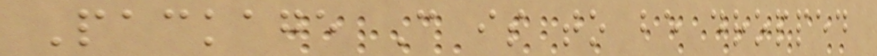Package C is to be dropped
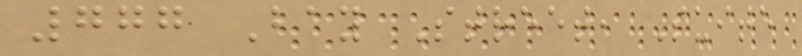777 Bay Street, Suite
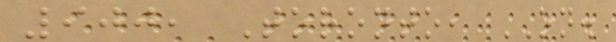900, Toronto, ON.
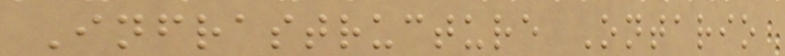Infrastructure Ontario
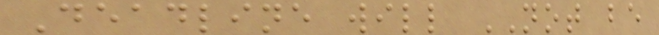Deadline will NOT be
